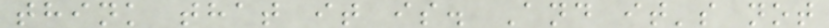think that it is. And it's not
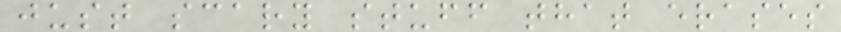just scary stuff that erases
